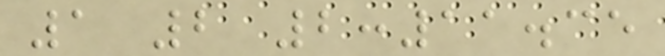1 2 2:11.35
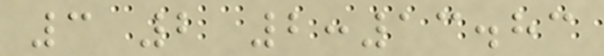3 2 2:13.83
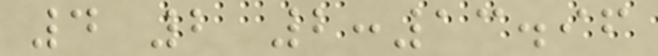4 2 2:13.96
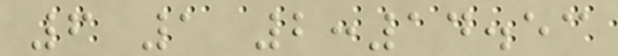6 1 2:14.53
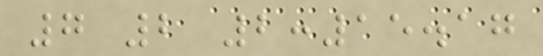7 2 2:15.17
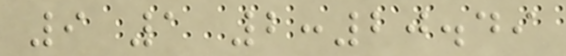9 1 2:20.49
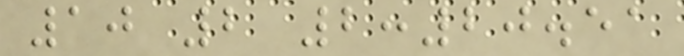10 2 2:20.51
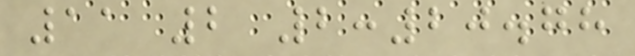11 2 2:20.78
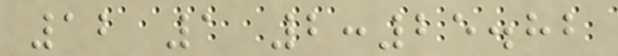12 1 2:25.82
